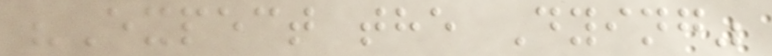"Expect the Dying"
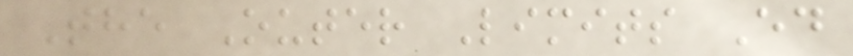The Outer Limits Ed
